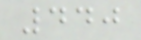440
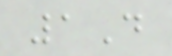1D
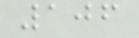106
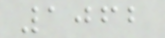1062
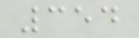354
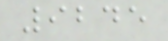9245
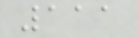111
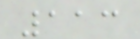113
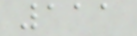111
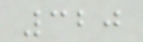320
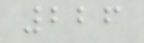226
